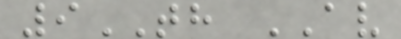9TH AV
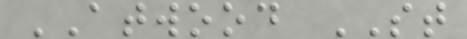ATWOOD ST
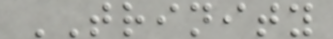TRINITY
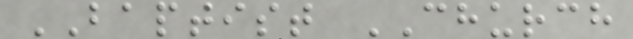BAPTIST CHURCH
